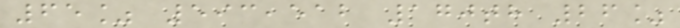65% 593,512 170th 26%
